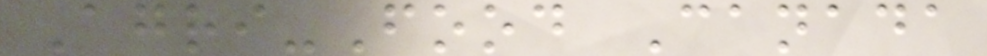Agri-Food Canada
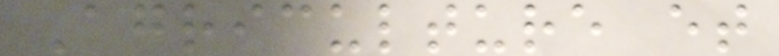Agriculture et
